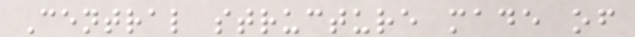Central structure made of
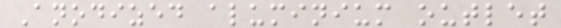Anodized aluminium outlet
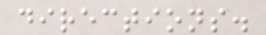directions.
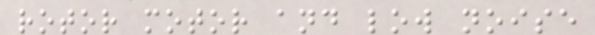rotor motor and low noise
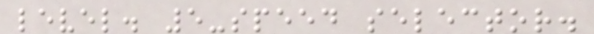level. 5-speed selector.
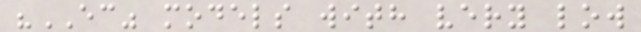"EC" models with very low
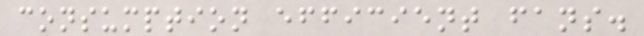consumption efficient fans.
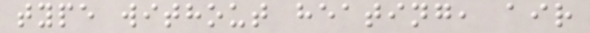type without heating, air
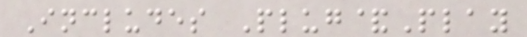Includes Plug&Play
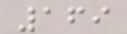169
